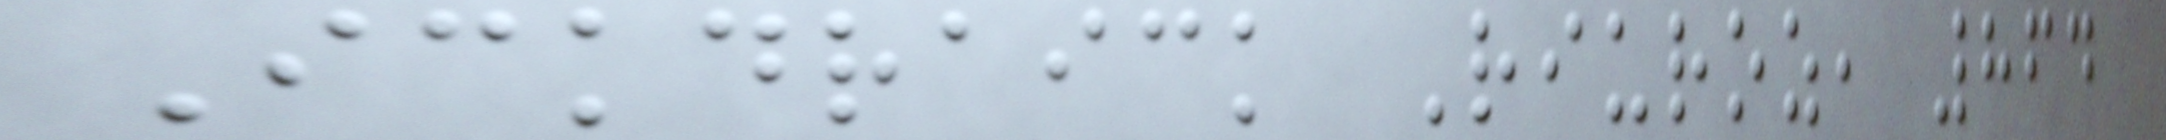Ickdraick Riuroz, 864
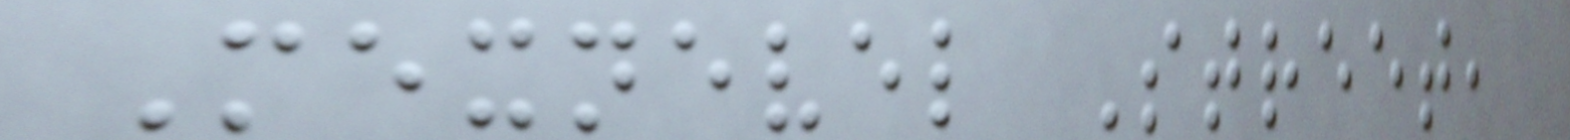Mexnevel Street,
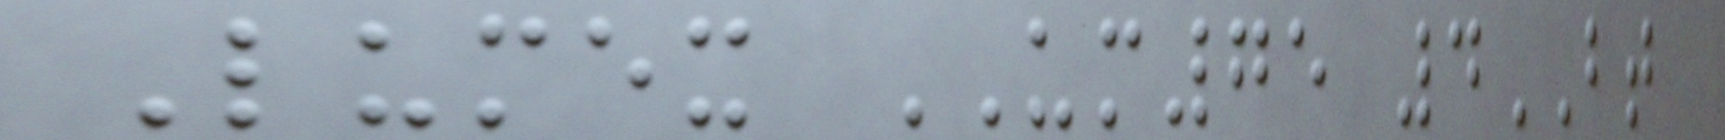Lumex UM75 4BT
